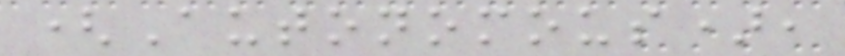(Autonomous),
